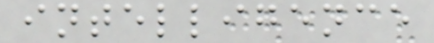intelligence
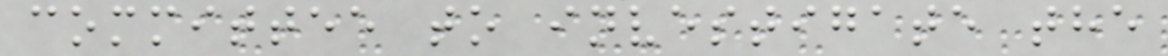committee to investigate the
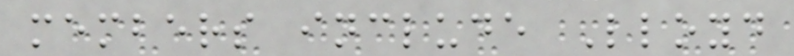members include Lloyd
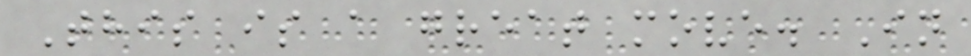This is a great move. In
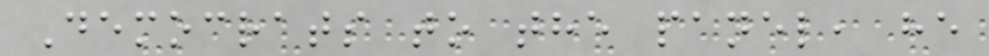Democrats to the panel, he
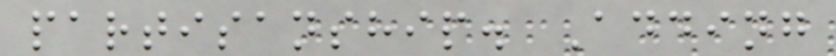partisanship. Adding
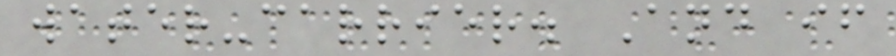water-carrier. And if
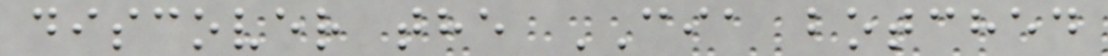discover the CIA botched
